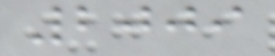2009
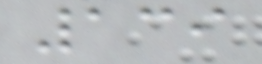139
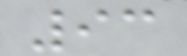93
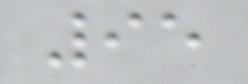95
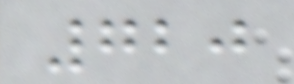720
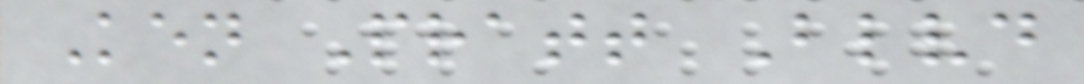Ken Pratt Blvd
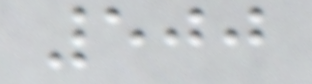500
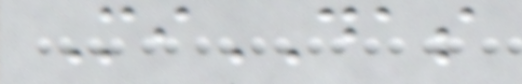MiDAS
